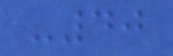-40
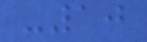-10
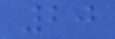20
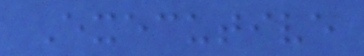Executive
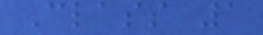Class 1
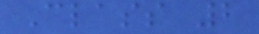Class 2
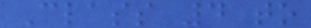Class 4 to
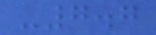-7.7
